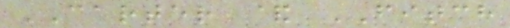CARTER & FITCH
